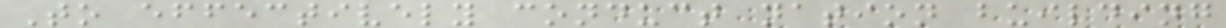To effectively conduct nation building
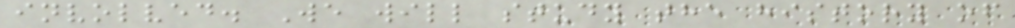involved. We will study the history of
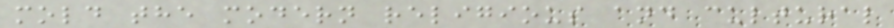mold the modern religious and cultural
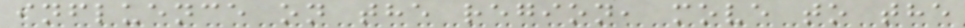influence on the region, move to the
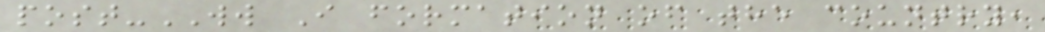post-WW I formation of the country,
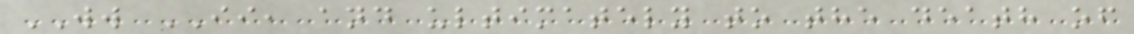WW II, and ultimately to the death of
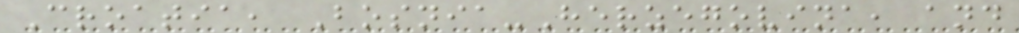Croatia, Bosnia-Herzegovina, and
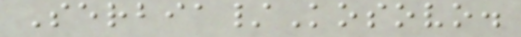Serbia/Kosovo.
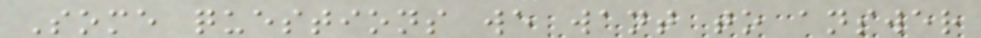Some questions we want to answer
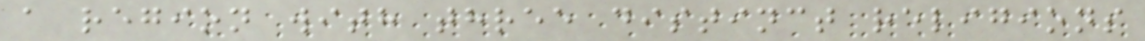a region with three distinct religions
